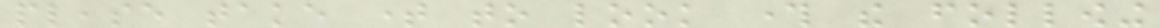please take time to look through the following
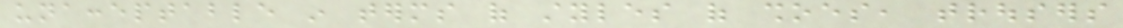unacceptable in terms of styles of shoes, trousers
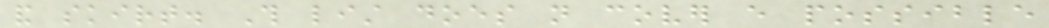and skirt. This list does not cover every possible
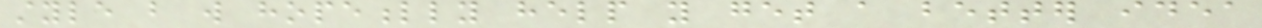style but will hopefully help you get a better idea
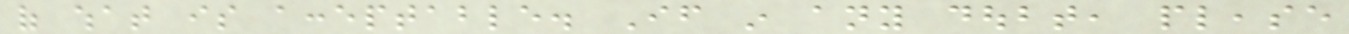of what is acceptable. If in any doubt, please
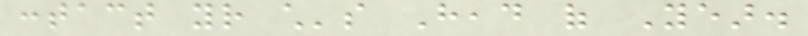contact your child's Head of Year.
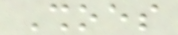Shoes
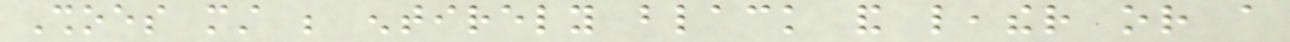Shoes must be entirely black and leather or a
